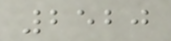2520
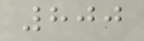800
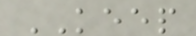KEEP
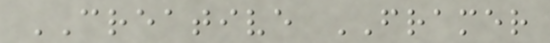CREATIVE FRAMER
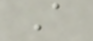A
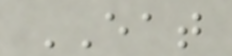EAT
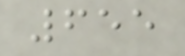655
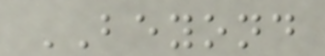BEYOND
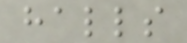halls
